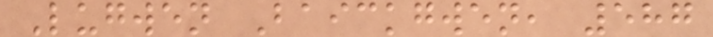Lugwen Baickgwen, 587
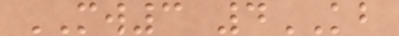MW3 4KB
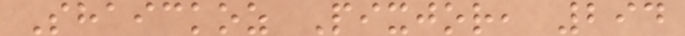Shaickoz Pixjor, 294
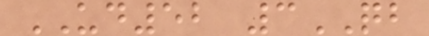UD52 3QB
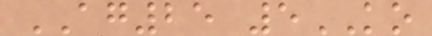AG25 5KO
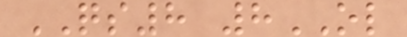QS8 8OL
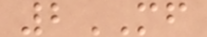2MF
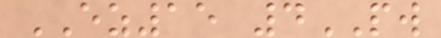EZ15 4PW
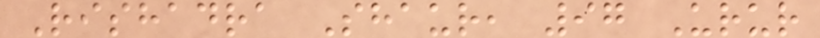Rishadra Shaur, 97 Urur
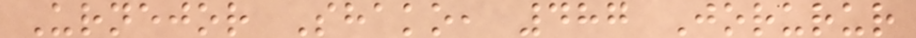Urnejor Shako, 487 Jorurur
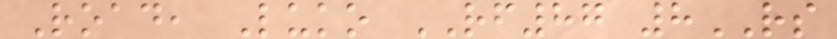Road, Luko RF87 8RS
